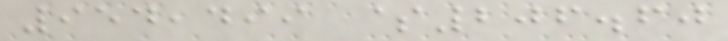954,499 $206.60
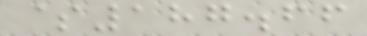$187.66
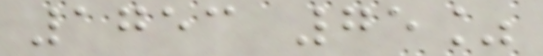1753 75%
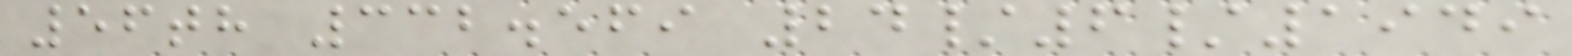56th 332.569 24/6/1949
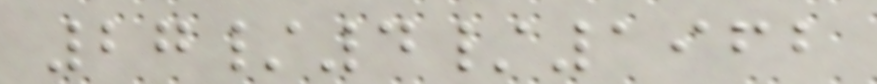27/4/1962
